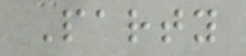Party
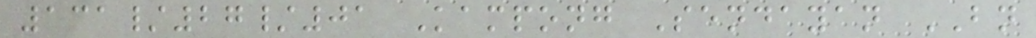131/27/01 Kampong Sendayan BN
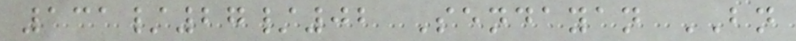131/27/02 Sendayan BN
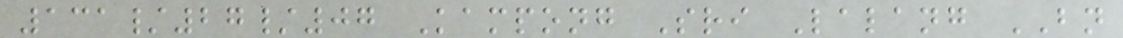131/27/07 Kampong Sri Lalang BN
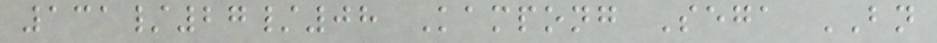131/27/08 Kampong Sega BN
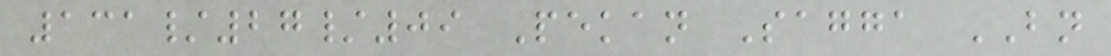131/27/09 Pekan Sagga BN
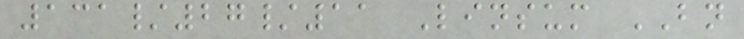131/27/11 Linsum BN
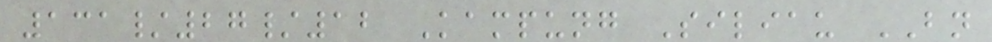131/27/12 Kampung Siliau BN
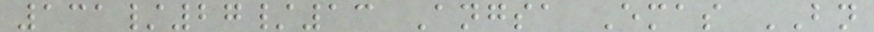131/27/13 Angsa Emas BN
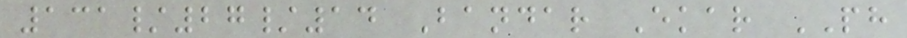131/27/14 Bandar Ekar PH
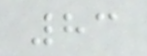83
